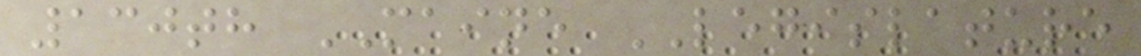130th MAINE LEGISLATURE
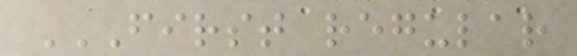FIRST REGULAR
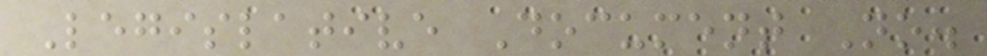Legislative Document No.
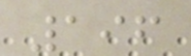196
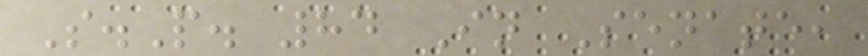S.P. 84 In Senate,
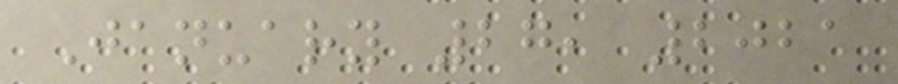January 27, 2021
